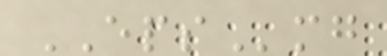EPSmg
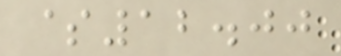$12.00
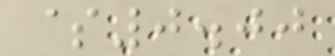$0.00
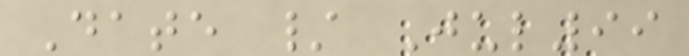Date / Jul99
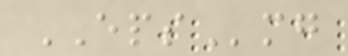EPSmg
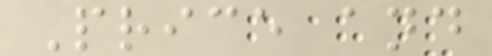Price and
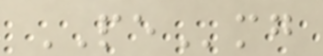PEmg
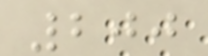200
